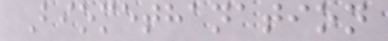Biomethanation
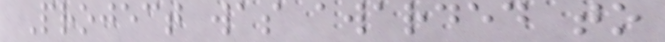Project was awarded to
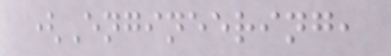(Engineering,
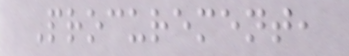Procurement,
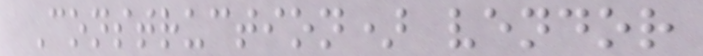Construction) vendor
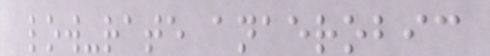low-rate anaerobic
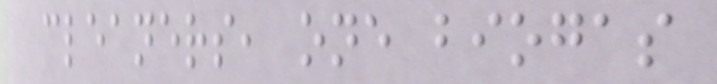cleaners, one biogas
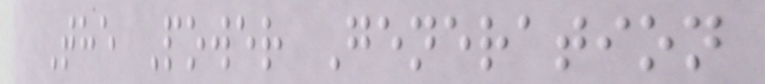The Power Generation
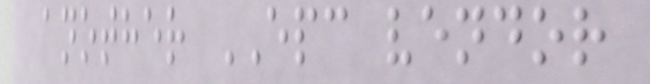another EPC vendor
